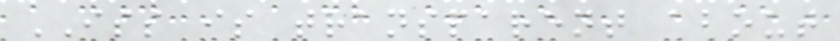ISS is transparent about
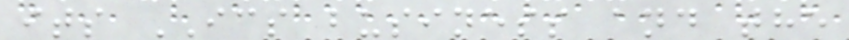its ICS business and the
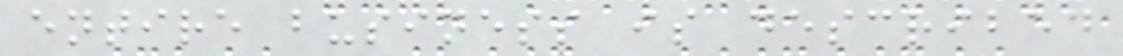entire business is described
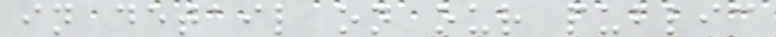in detail on our public
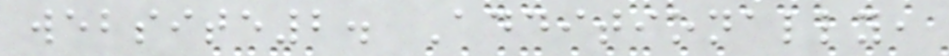website2. Additionally,
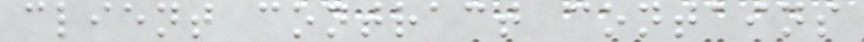client contract contains
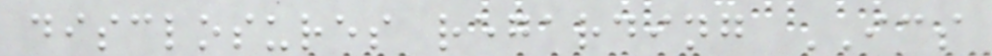disclosures regarding ICS
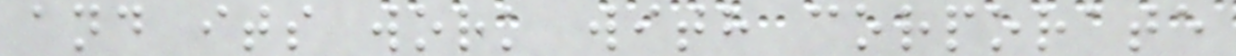and its work with corporate
